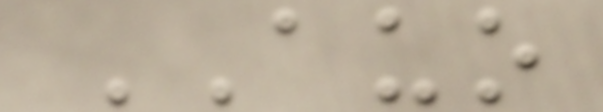AUO
